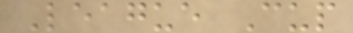League Cup
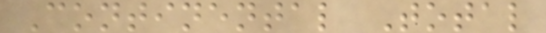Continental Total
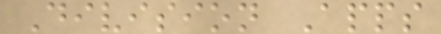Division Apps
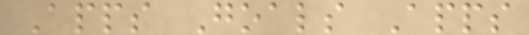Apps Goals Apps
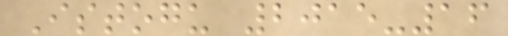Istogu 2015-16
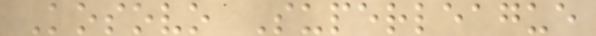Kosovo Superleague
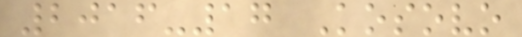2016-17 Kosovo
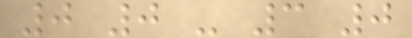0 0 - 3 0
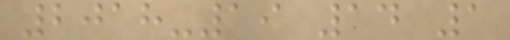2018-19 14 1
